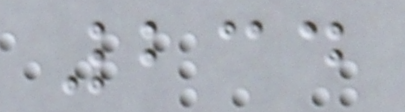234
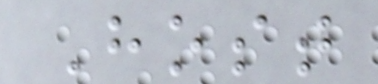Host
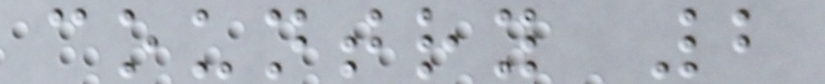country 2
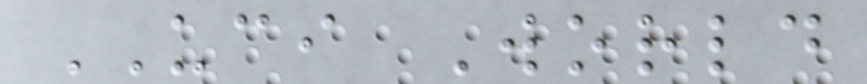UCI World
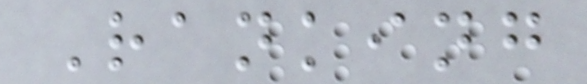Ranking
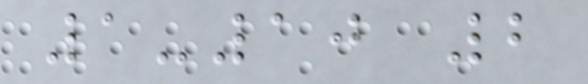1-10 2
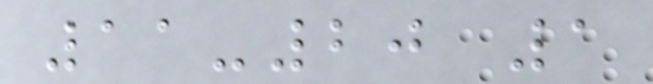11-20 1
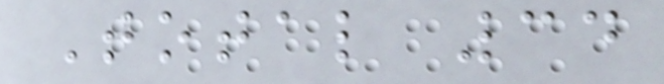Total 34
